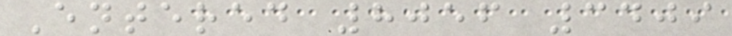Entered 8056 3409
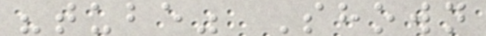"tube" Shown
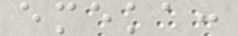emeka:
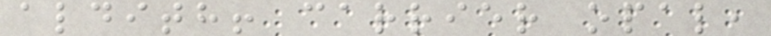aldith! carrier opal,
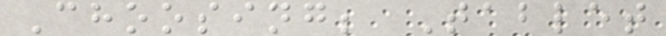Choosing; Tablet
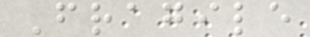Fragile
